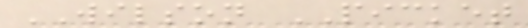WILSON PICKET
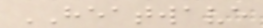HEATWAVE
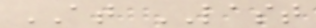AT LAST
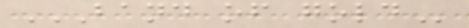BAND OF GOLD
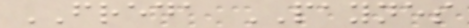FREDA PAYNES
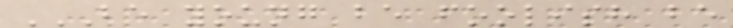BE YOUNG BE FOOLISH BE
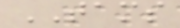TAMS
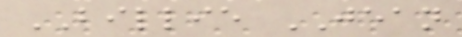BILLIE JEAN
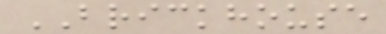BRICKHOUSE
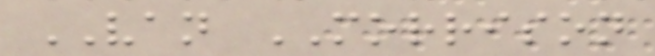VAN MORRISON
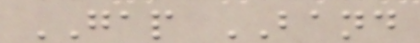GAP BAND
